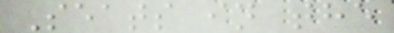Seats in the
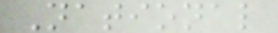National
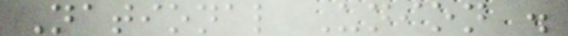National Union .
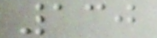130
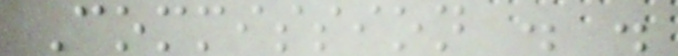Commission . .
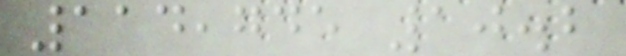114,745 10.2
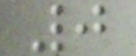0
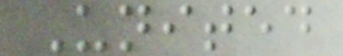United
